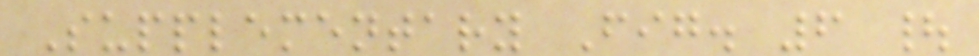Supplementary Fig. 6 |
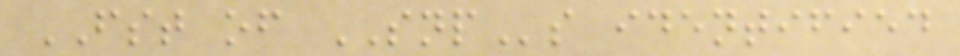FST of SNPs identified
